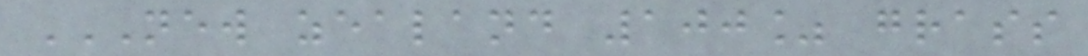NEW ZEALAND 100% GRASS
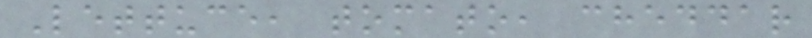Lettuce, tomato, cheddar
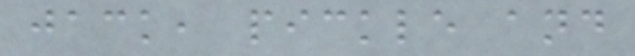jack, pickle and
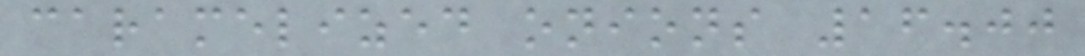caramelized onions 16.00
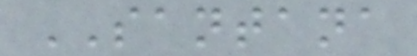SANTANA
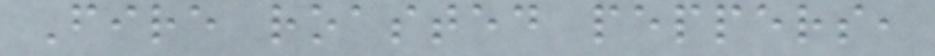Fire roasted peppers,
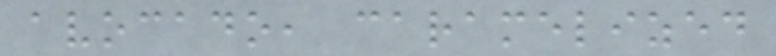avocado, caramelized
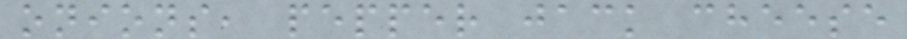onions, pepper jack cheese
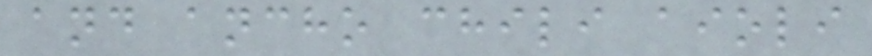and ancho chili aioli
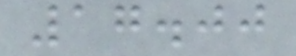17.00
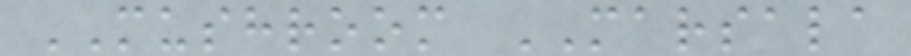MUSHROOM MARSALA
